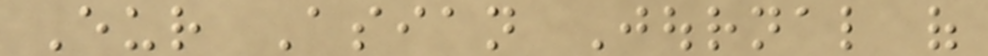Eur Asian Journal of
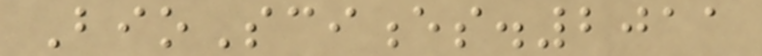BioSciences.2011
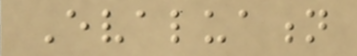Evaluation
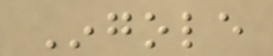Ingole
